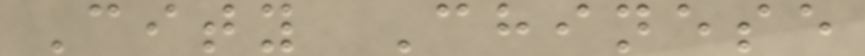City Chinese
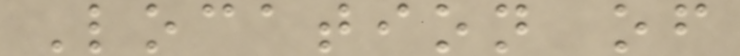Location of
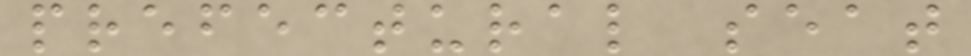prefectural seat
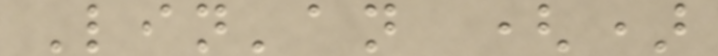Lin'an ()
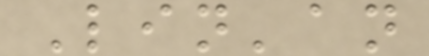Lin'an
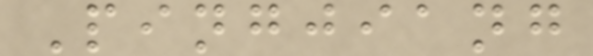Pingjiang
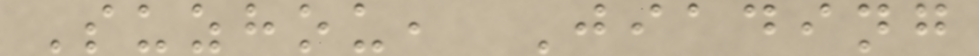Suzhou, Jiading
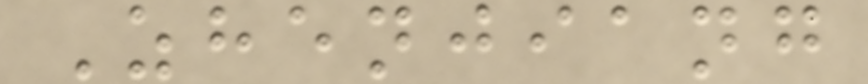Zhenjiang
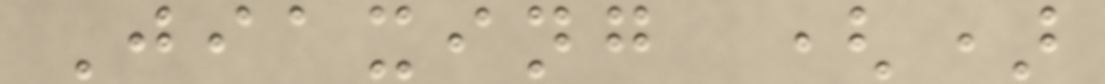Jiaxing ()
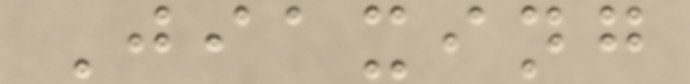Jiaxing
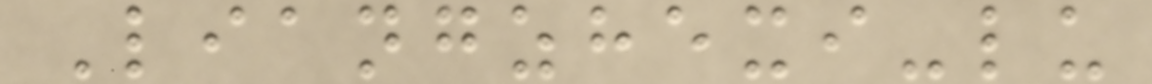Liangzhexi-lu
